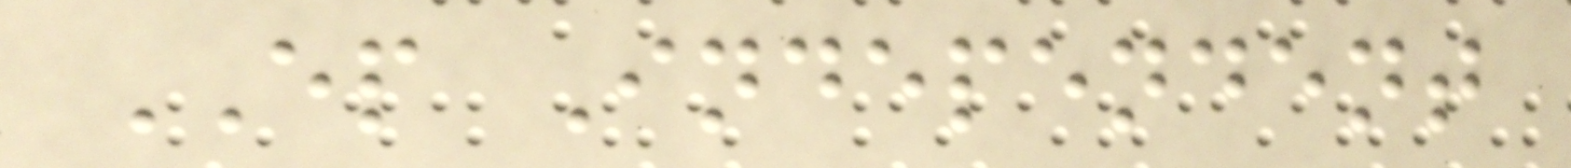EP Independent
